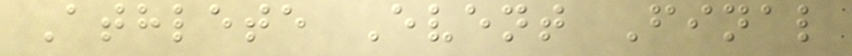Athlete Event Final
